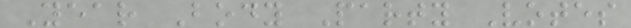Year Body Party Votes
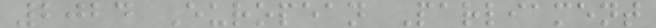2024 European Parliament
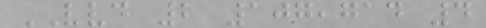VVD 2 107,714 4
